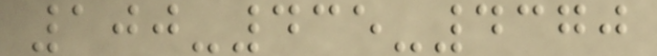100-435-4370
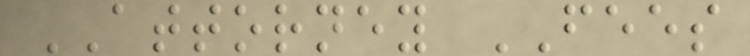ATTORNEY FEES
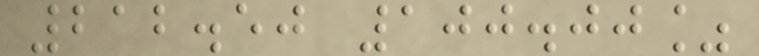212.50 100.00%
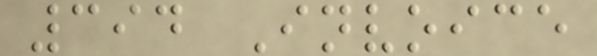394 Invoice
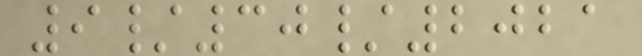9/30/2021
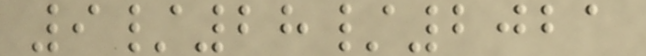9/28/2021
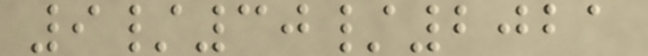9/30/2021
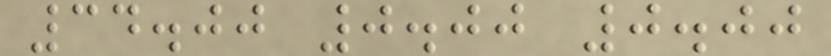34.00 0.00 0.00
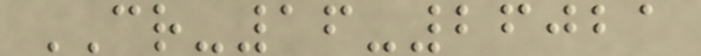CR-16-26021
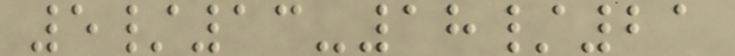5/13-18/21
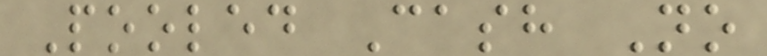Pooled Cash No
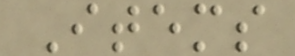Items
